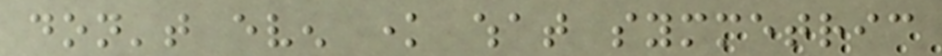don't even know what symmetric
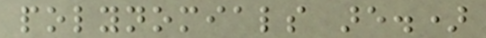polynomials are.)
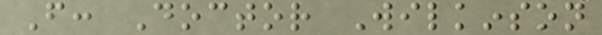From: Doctor Wilkinson
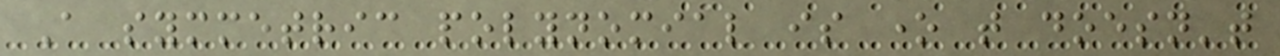A symmetric polynomial is one that doesn't
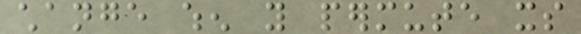change when you permute its
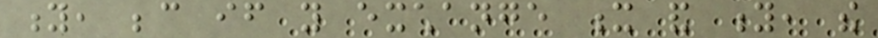y, because if you exchange x and y, the
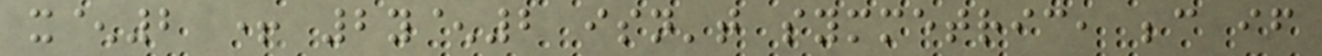x^2 + 2y^2 isn't symmetric, because if
